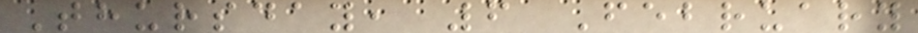Thursday, 6 February
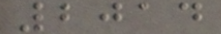2014
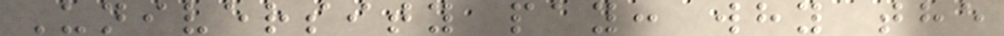University pay: why the
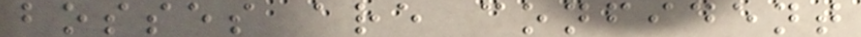bosses are confident
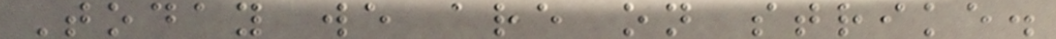Today we are on strike.
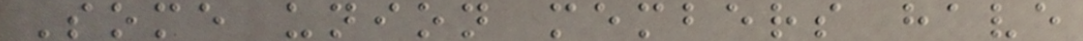Some union members have
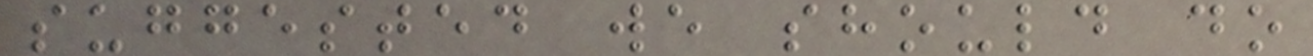suggested we should do
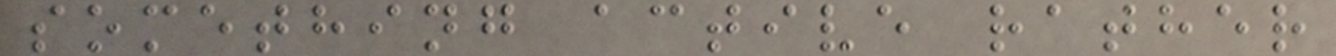something active rather
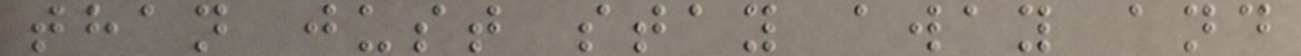than just stay away and
